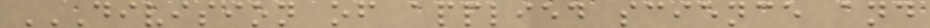DIVISION OF APPLIED SCIENCE AND
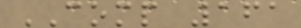COMP 161
